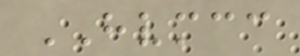HVMCC
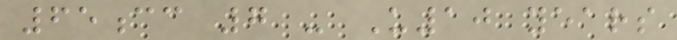65cc 7 - U10 years
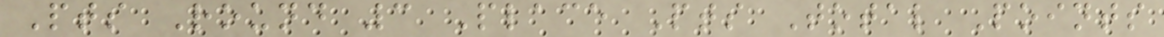Pts Round 3 Place Pts Total Points
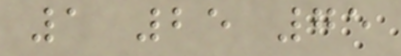1 25 75
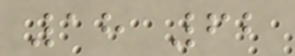18 62
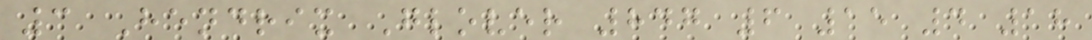3 Hendrix Glover 847 6 15 4 18
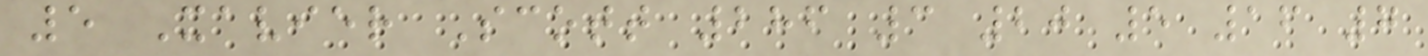5 Xavier Scott 286 3 20 5 16 7
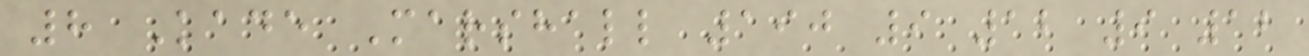8 Kade Marshall 190 9 12 9 12
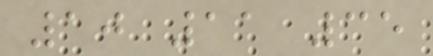10 11 35
